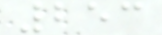253
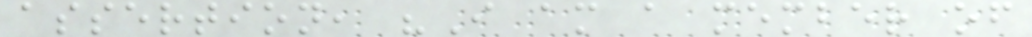assertion, "I am a member of
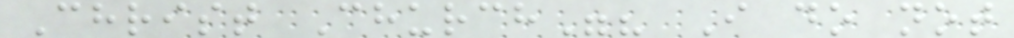Christ Church"? I do not
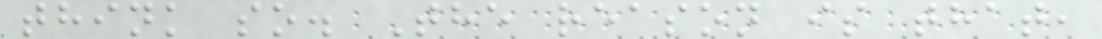think so. The reason is that,
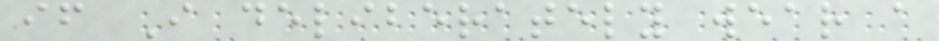if I deliberately wear a
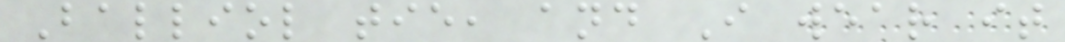Balliol tie, and I wear it
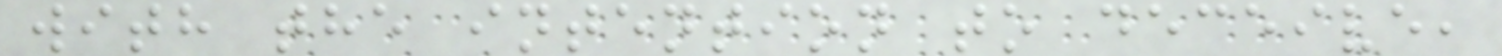with the intention to deceive,
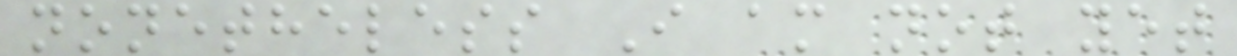nonetheless I am not yet
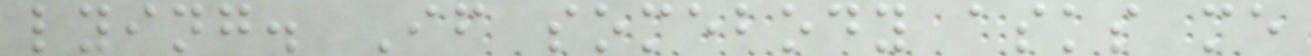lying. If somebody asks me
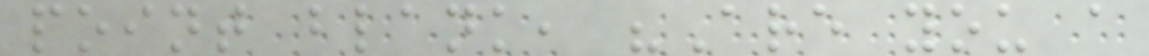point blank, "Are you a
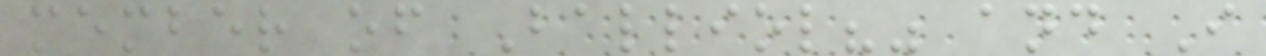member of Balliol?" and I
